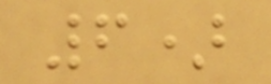6)
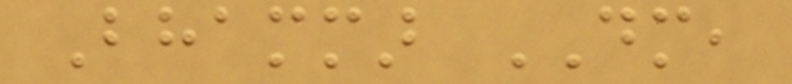Bhammar DM,
